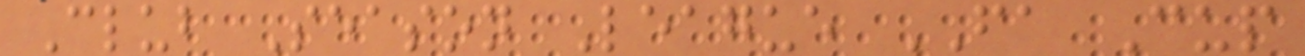Club Season League FA Cup
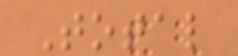Total
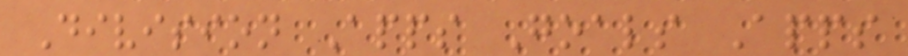Division Apps Goals Apps
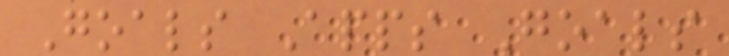Goals Apps Goals
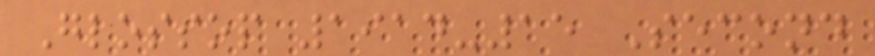Glossop 1914-15 Second
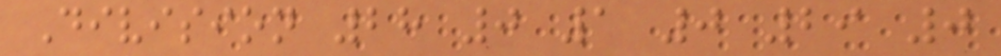Division 28 0 1 0 29 0
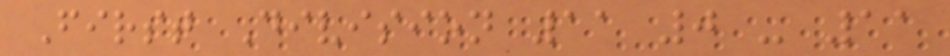First Division 11 0 - 11
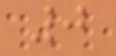0
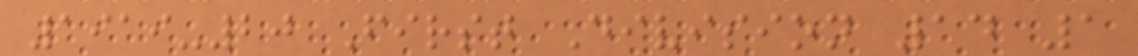1919-20 First Division 14 1
